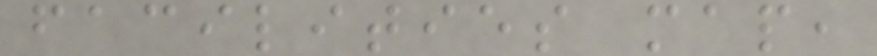facilities map,
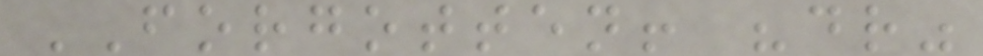FORGOTTEN! "dr"
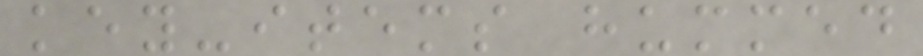key-items hummed
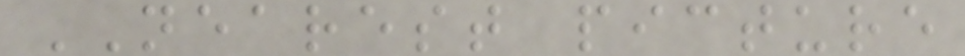NEAREST picture
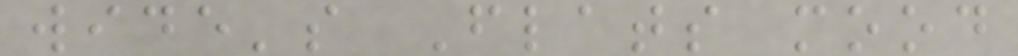wide's Flats mood
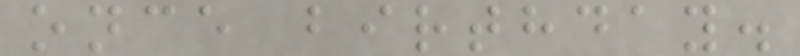once birthday.
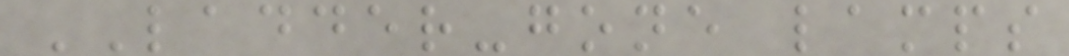LADDER-gone lamps
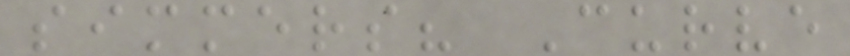simmers? Curve
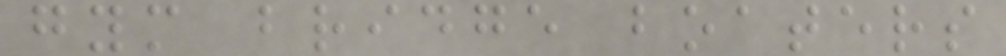gym bridge boaters
